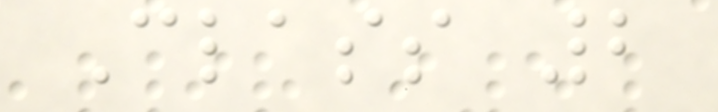Class 2
